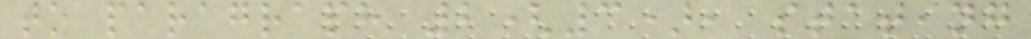to paragraph 2(3), stating
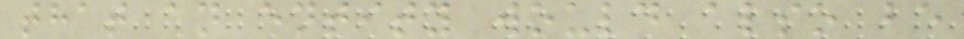that an entity would also be
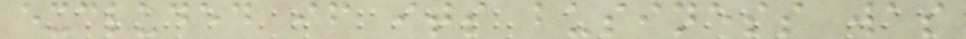excluded if its business was
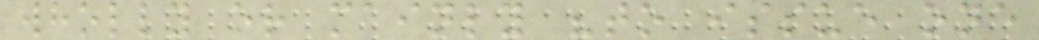wholly or mainly "to issue one
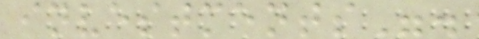investments".
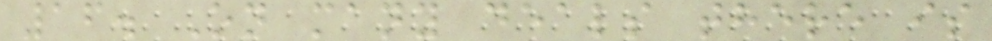16. On many deals there is
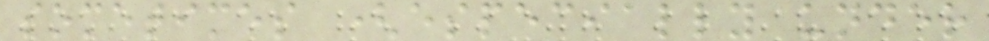sometimes (especially under
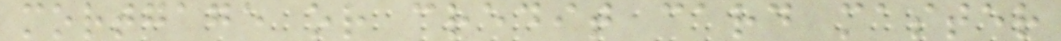mortgage or credit card master
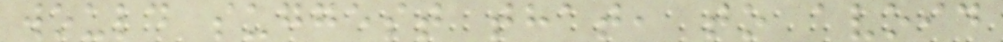would suggest that, to avoid
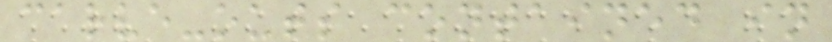carve-outs contained in
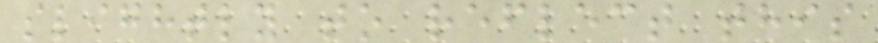slightly to reflect this
